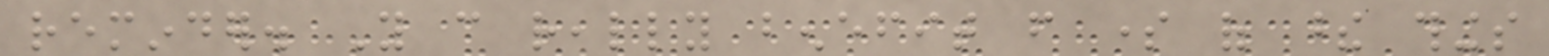reminder. You can really benefit from some of these things
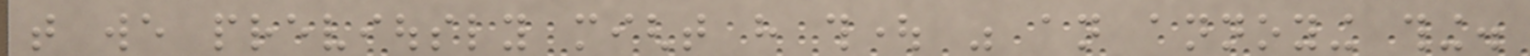that we previously might have thought was an annoying thing.
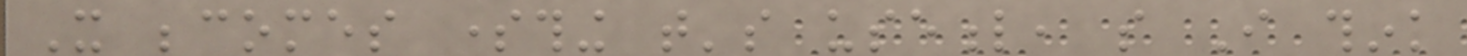It becomes something that's useful, so I think
